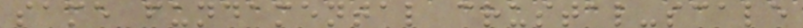same fundamental crustal-scale
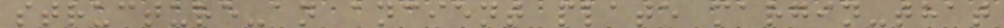structure-an ancient plate margin-that
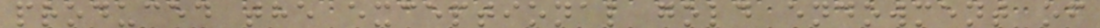produced the exceptional gold endowment of
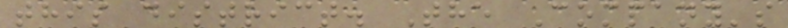this district. The Company's
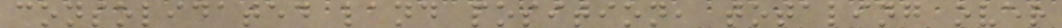consolidated land position, totaling over
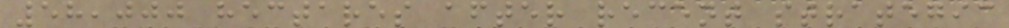58,000 hectares after recent strategic
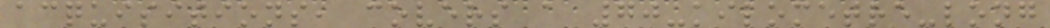acquisitions, covers a 70-kilometre-long
